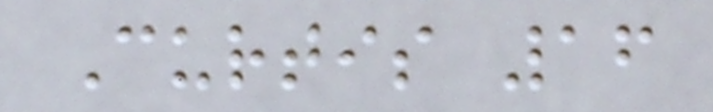Curtis 16
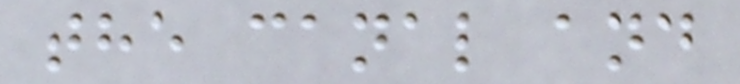the canal and
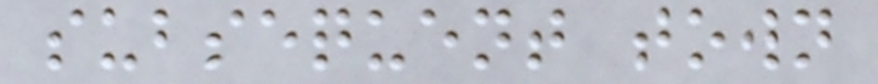subsequent town
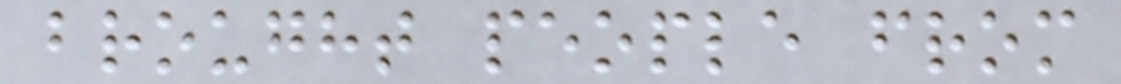brought people from
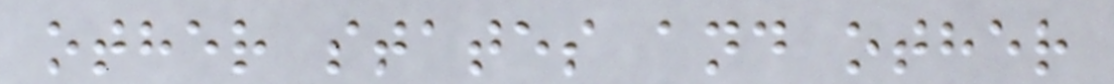other states and other
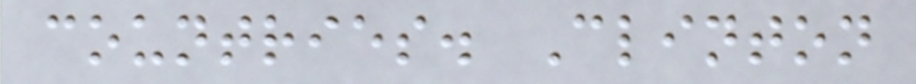countries. Clinton
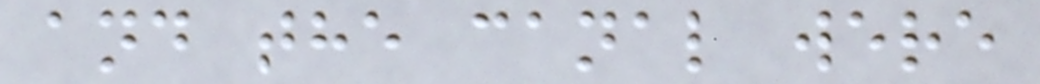and the canal were
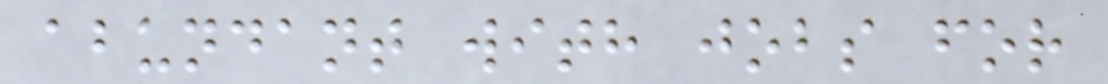abundant with jobs for
